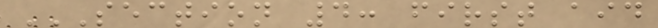SECTION 4: FIRST AID
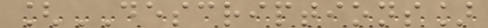[DESCRIPTIONS]
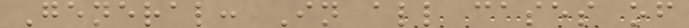General: In all cases of
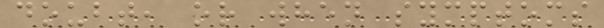doubt, or when symptoms
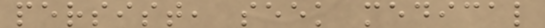persist, seek medical
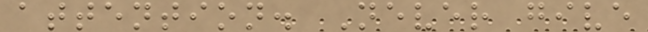attention. Never give
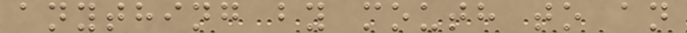anything by mouth to an
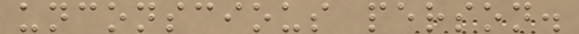unconscious person.
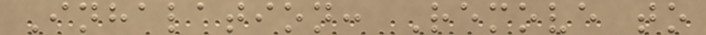Inhalation: Remove to
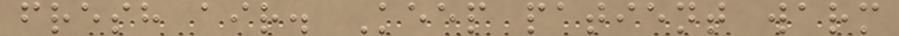fresh air. Keep patient warm
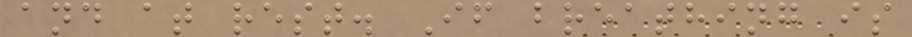and at rest. If breathing is
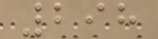298
